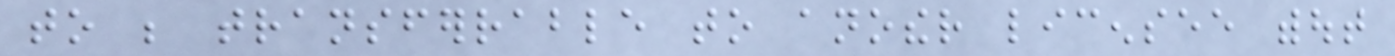to be transferrable to another licensee without
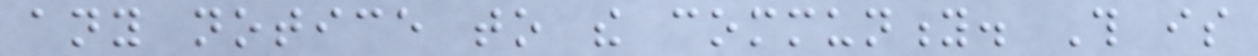any notice to the community. This is
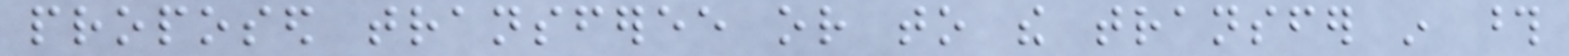proposed transferee or to the transfer in those
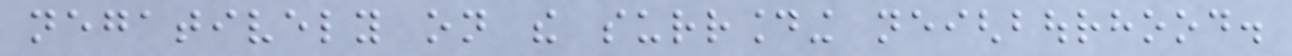negatively on the surrounding neighbourhood.
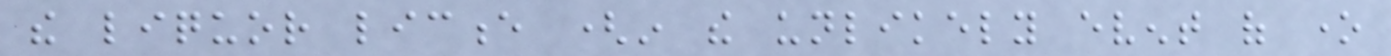the liquor licence (in the unlikely event of one
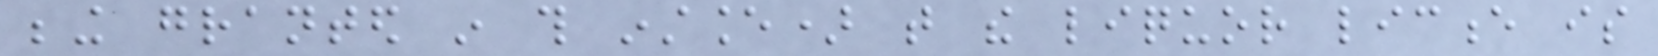being granted in this instance) that the liquor licence is
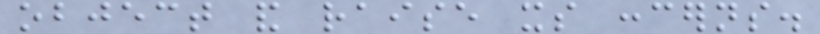object and raise its concerns.
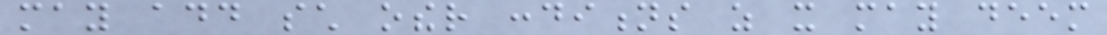may add such other conditions as it may deem
